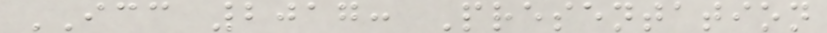ICC 2017: Presentation
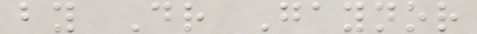by Dr Gaynor
